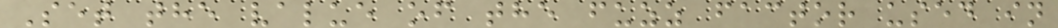Set the value of the fuzz factor used in
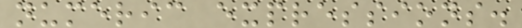numeric expressions.
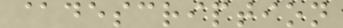@description
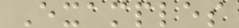Examples
